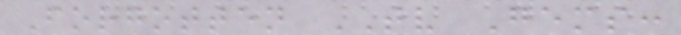Forgotten TV Gems:
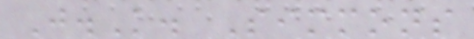J.K. Simmons
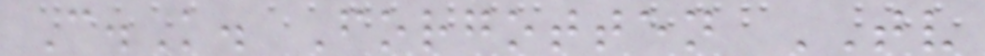C.K. Forgotten TV
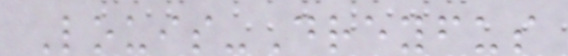Louis-Dreyfus
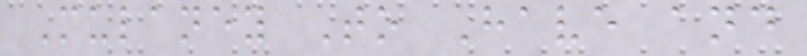Mulaney To Have and
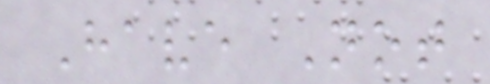Have Not
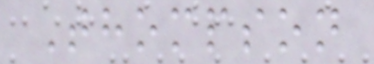Thompson
